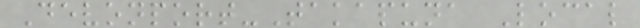Devonport-Takapuna Local
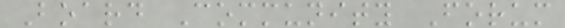Board Community Forum
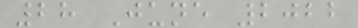28 June 2022
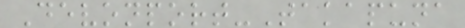Devonport-Takapuna
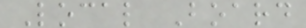Local Board
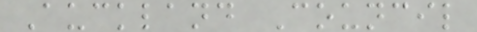Auckland Council
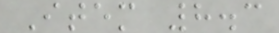Item 8.3
